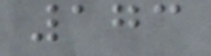173
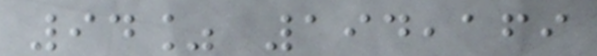94% 194,169
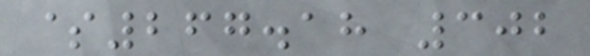$267.18 302
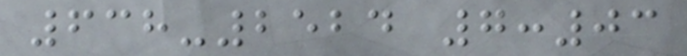638-2524 7:03
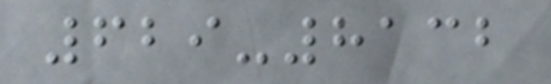629-8132
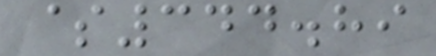$344.89
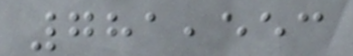781,553
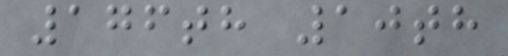176th 10th
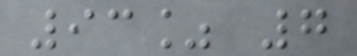93% 7
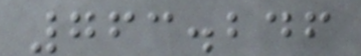763.246
